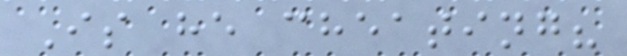Is he cheating?
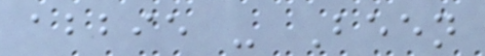abbie - Been
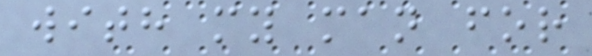with my man for
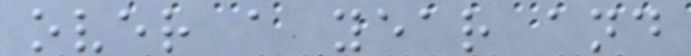over a year and
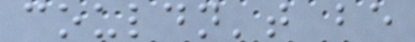couldn't be
